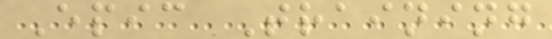Epic Training
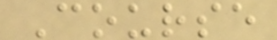Course
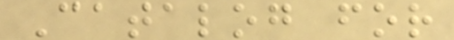Catalog for
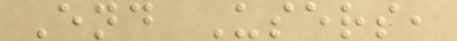End Users,
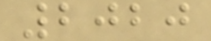2020
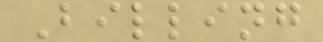Billing
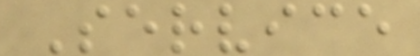Service
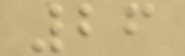26
